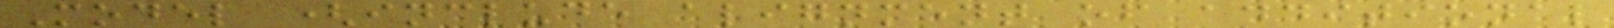Model (include alignment of additional
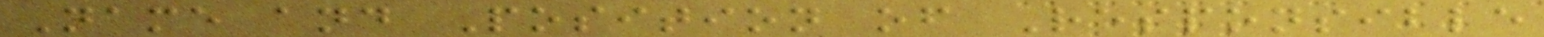Name and Position of Responsible
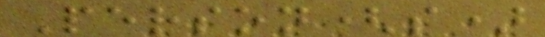Person(s)
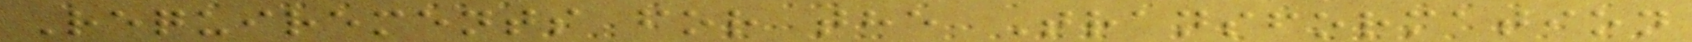Requirements for the Transformation
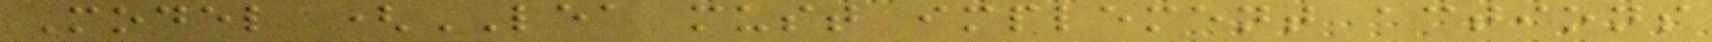Model (LEA must implement actions
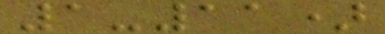1-11)
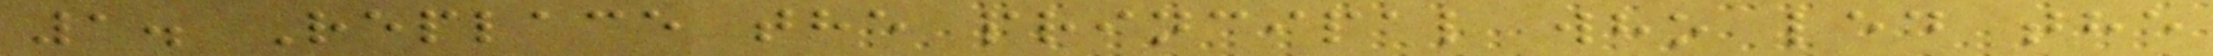1. Replace the principal who led the
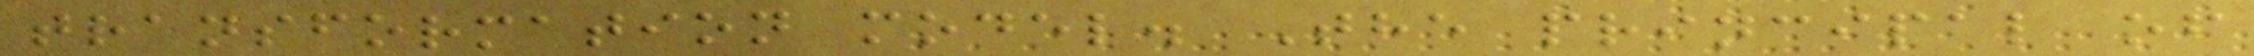transformation model. The principal of
